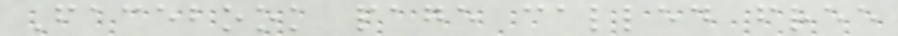Facebook page called free
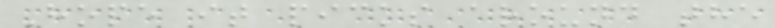Hope it picks around the
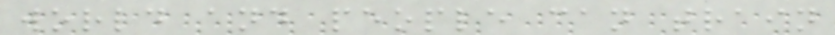world and people can train
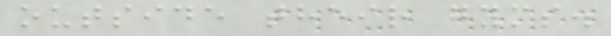outside their gyms.
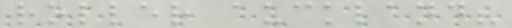roller auckland?
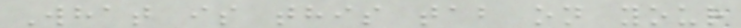What is this tab on your
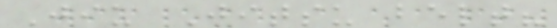Jiu Jitsu belt?
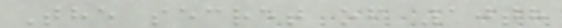The secret of 10th
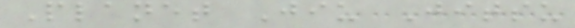Planet Jiu Jitsu
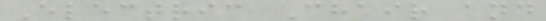Electric Chair and
